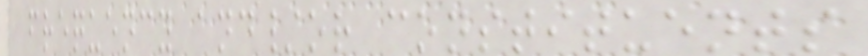frequency and/or constituents
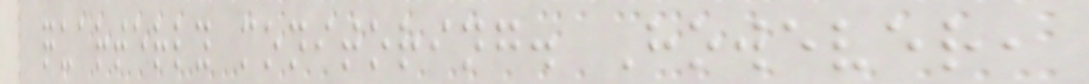quarterly monitoring. However,
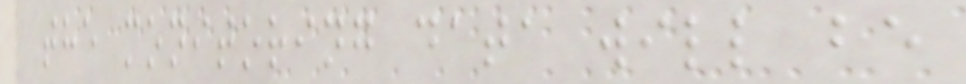the monitoring data will be
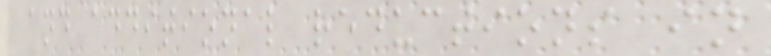and additional reductions in
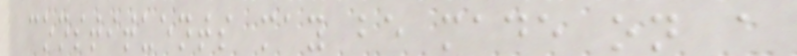constituents may be made on a
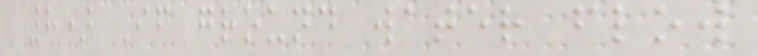8) If ground water flow
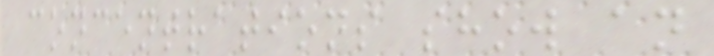concentrations show an
